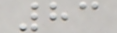83
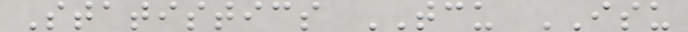Statistics TCU ISU
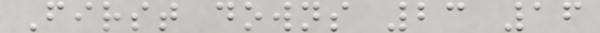First downs 23 16
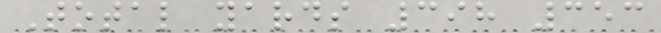Total yards 398 353
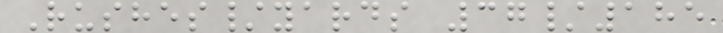Rushes/yards 37/185
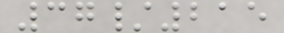37/215
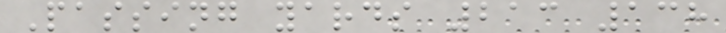Passing yards 213 138
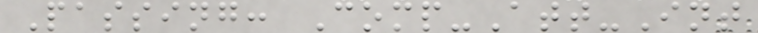Passing: Comp-Att-Int
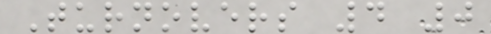Turnovers 4 0
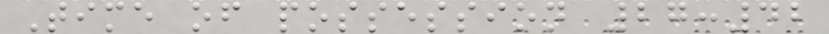Time of possession 27:42
